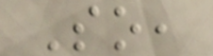So,
